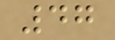47
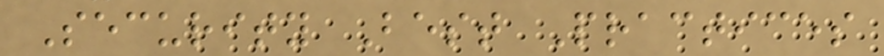Security Best Practices
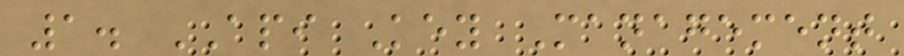1. API Key Management
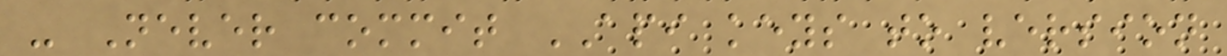- Never commit API keys to version
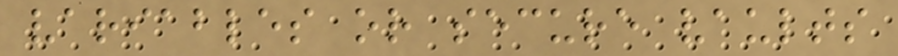variables or secure vaults
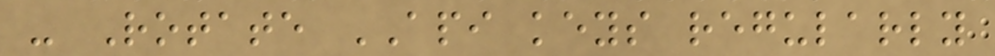- Rotate API keys regularly
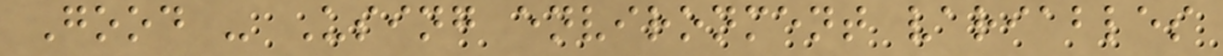Good - Using environment variables
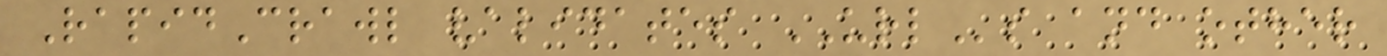RapidCrawl validates URLs and other
